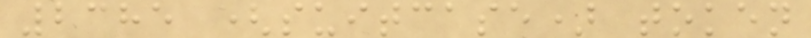2385 (suitcase) token
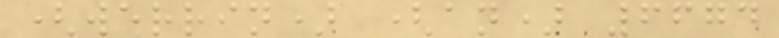(werrin) (an) 6674
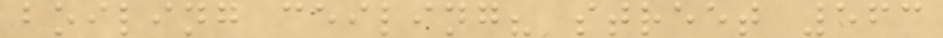boiling ceiling? street 563
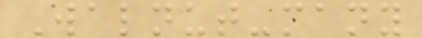Walnut-many
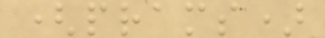(prams)
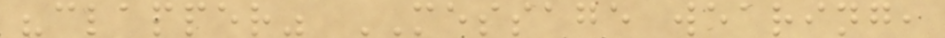"clapper" MESSAGE wearing,
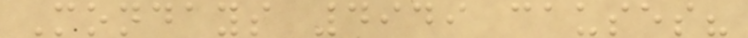Mondays 4949 causes?
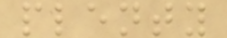plenty
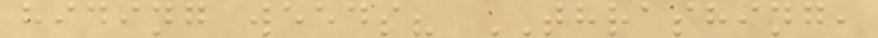hiding weeds? THRASHING,
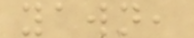yawn,
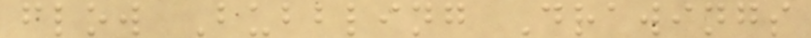flow Bubbling Drawings
